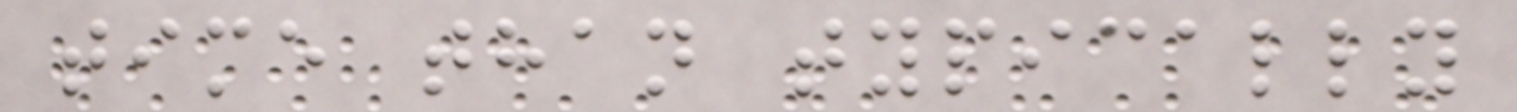time than typically
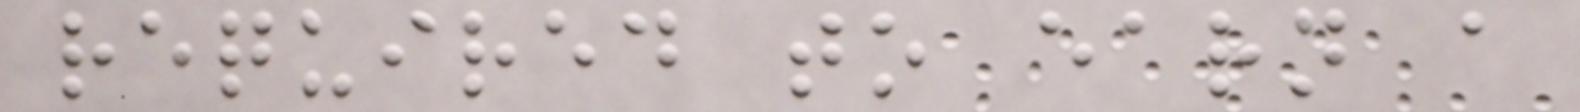required to earn a
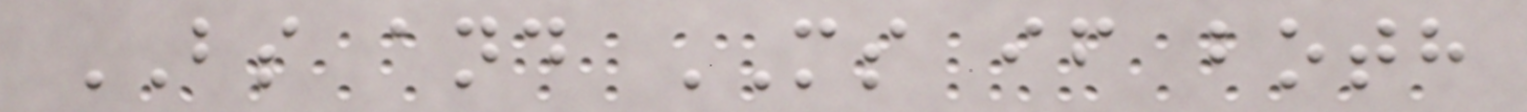BS and MS if both
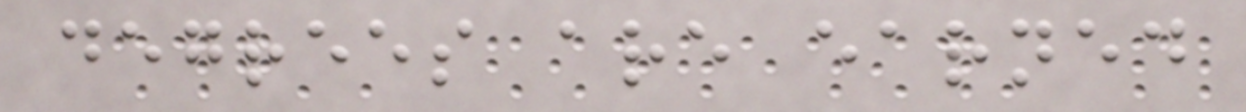degrees are earned
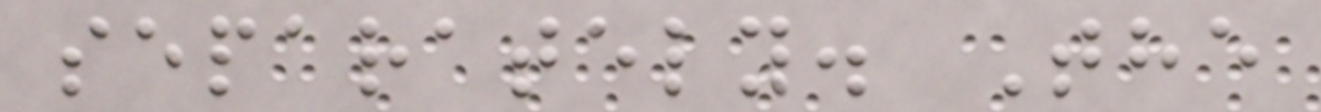separately. The
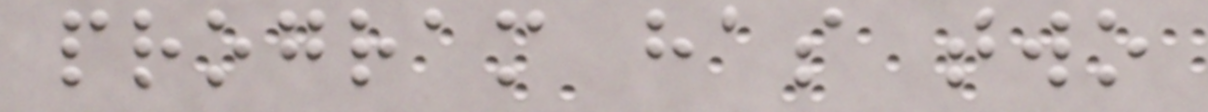program has two
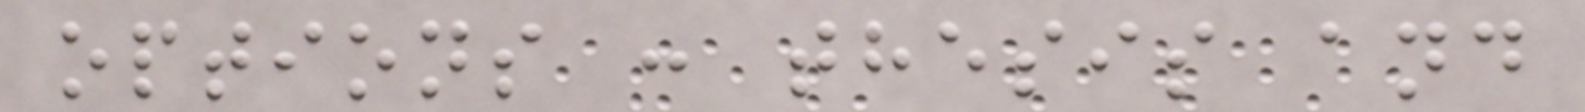options : thesis and
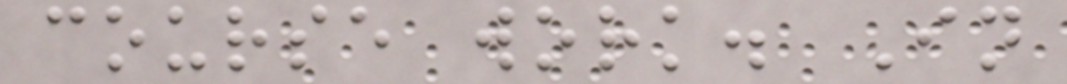course work. In
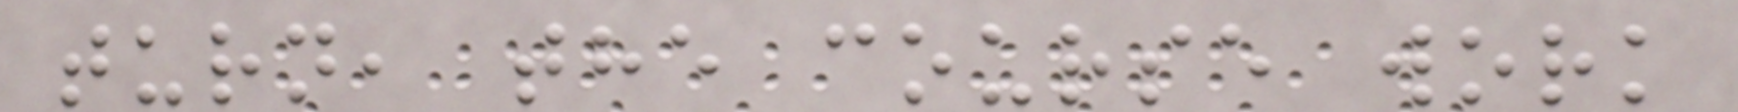turn, the course work
